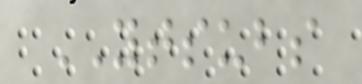YTSUBS
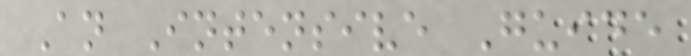An Intensive Guide
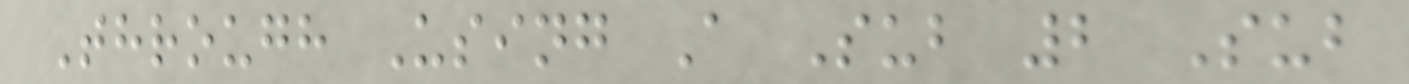Through Using A Sub 2 Sub
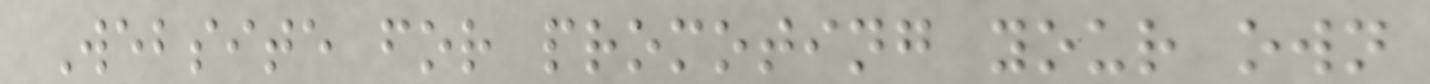Website for promoting your own
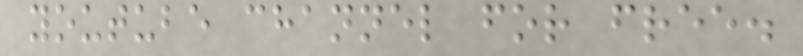youtube channel for free.
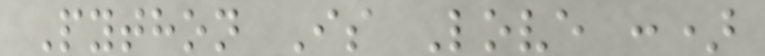Python Is Love :)
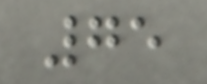75
